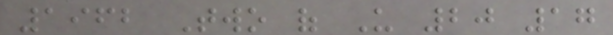1962 Two of Us 20 17
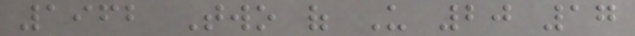1962 Two of Us 20 17
